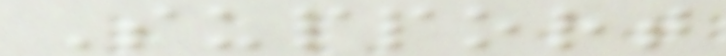Support
